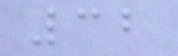32
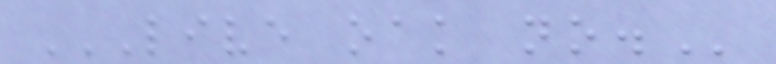LIVE OAK NO.
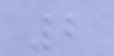2
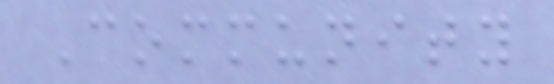Community
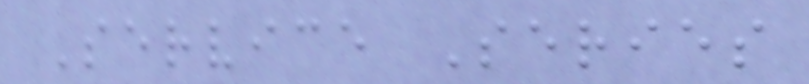Service Series
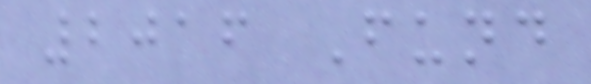2016 Fund
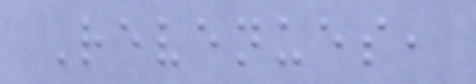Revenues,
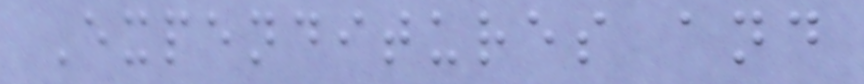Expenditures and
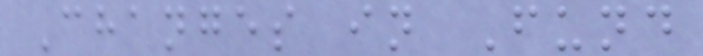Changes in Fund
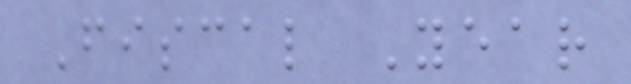Fiscal Year
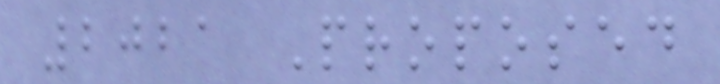2021 Proposed
